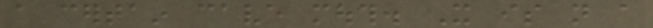a certain cave mouth. It is not a
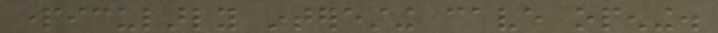particularly interesting cave opening.
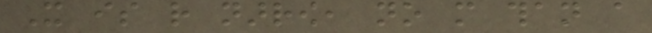It is rather narrow, no more than a
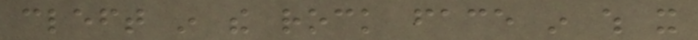cleft in the rock face in which it
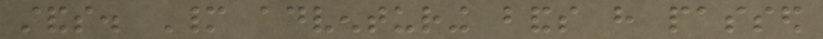stands. Many adventuring bands have passed
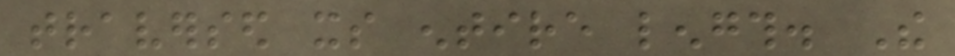traversed its entire length. The
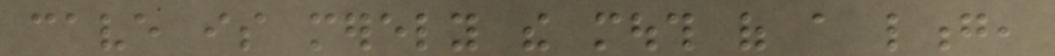cave is merely the mouth of a long,
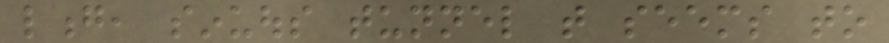long, sinuous tunnel that seems to
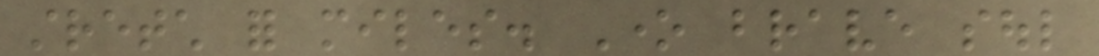stretch for miles. One brave soul
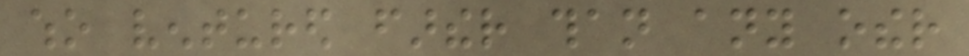who ventured farther than any other
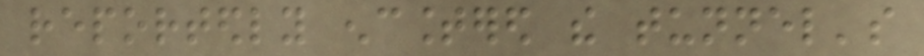reportedly encountered the tunnel's
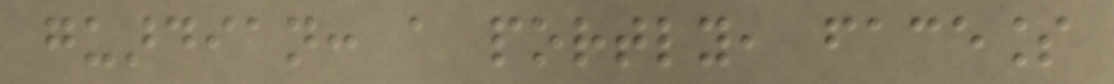guardian: a portly, faceless
